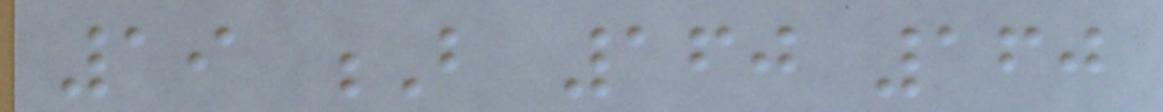19 B 160 160
